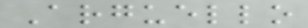Arguello
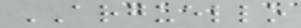ARGUELLO
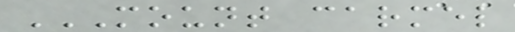MOUNT CARMEL
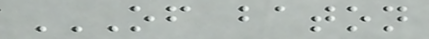OF BATON
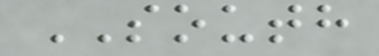SOUTH
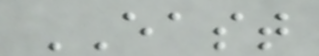EAST
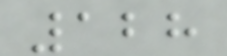128
